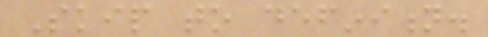Skip to definition.
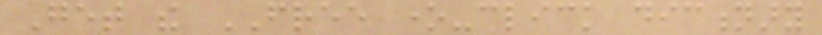Get the FREE one-click dictionary
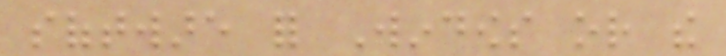software for Windows or the
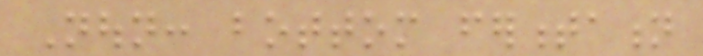Noun: bottom fermentation
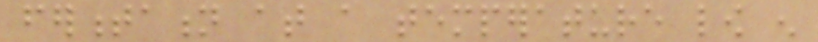fermentation at a temperature low enough
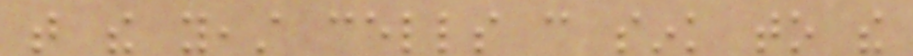that the yeast cells can sink to the
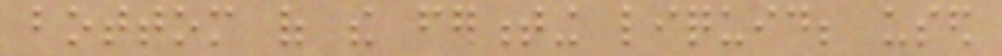bottom of the fermenting liquid; used
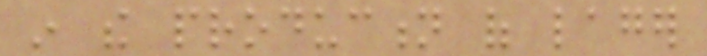in the production of lager
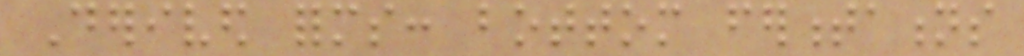Derived forms: bottom fermentations
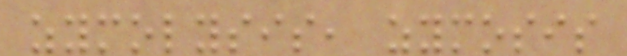zymolysis, zymosis
